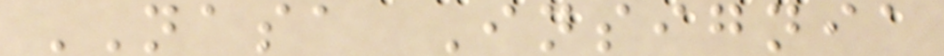NASA Insignia
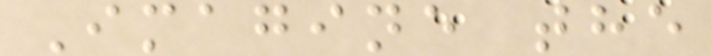Imagine the
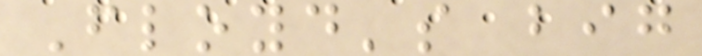Floyd's big
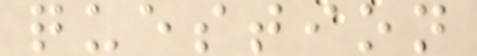question
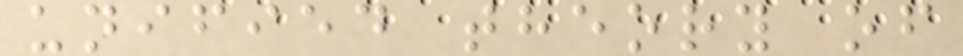unified theory of
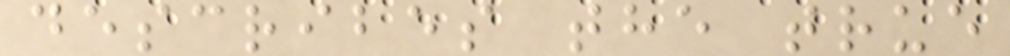describes the true
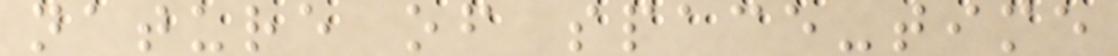nature of space-time
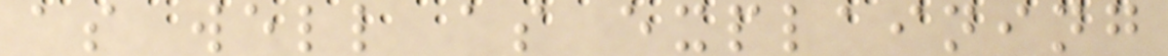as well as explaining
